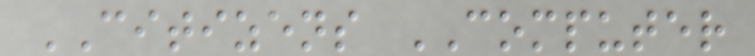CITIZENS COMPUTER
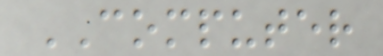COMPUTER
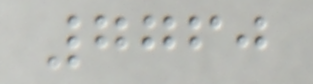7760
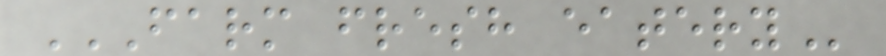FARM FRESH EATERY
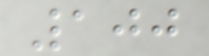100
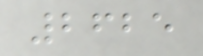2625
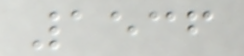1536
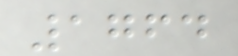1764
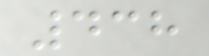438
